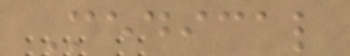Medical
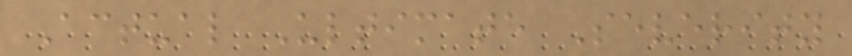Actual Ultimate Severity
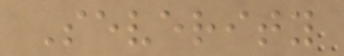Severity
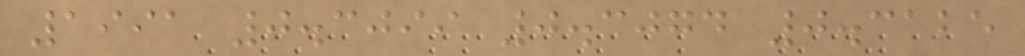1991 0.3099 0.3074 0.3125
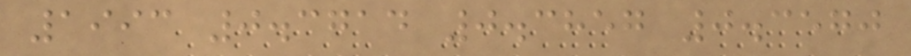1993 0.3714 0.3857 0.3570
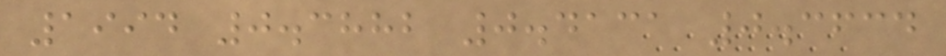1994 0.3882 0.4131 0.3634
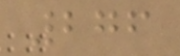276
